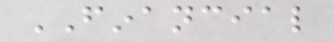FINANCIAL
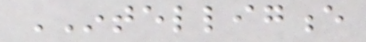INTELLIGENCE
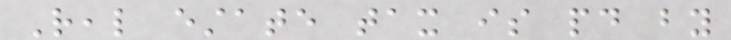Real estate tax is paid by
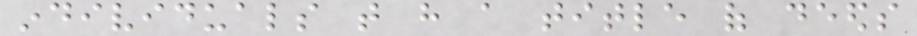individuals that have a title of deeds
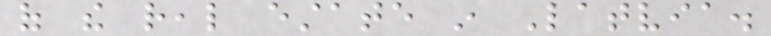of the real estate in Latvia.
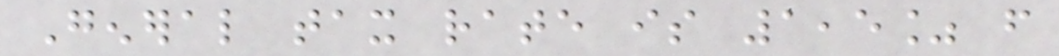General tax rate is 1,5% from
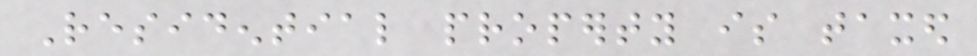Residential property is taxed
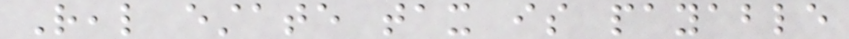Real estate tax is payable
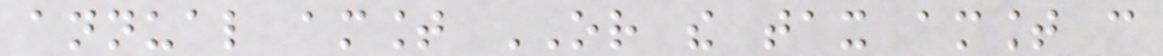annual amount OR the tax amount can
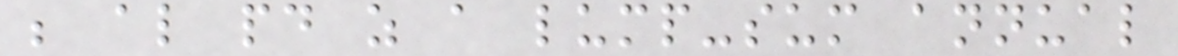be also paid as a lump-sum annual
